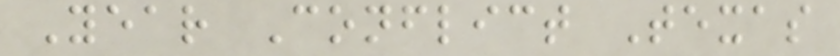Year Conflict Texas
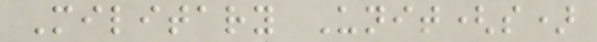Military Unit(s)
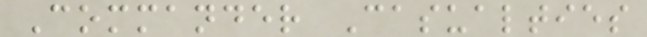Commander Casualties
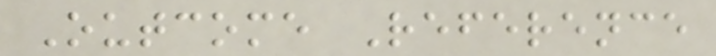Outcome Reference
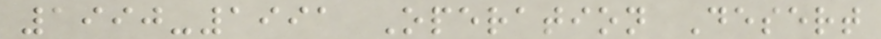1990-1991 Operation Desert
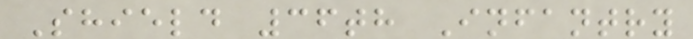Shield 36th Infantry
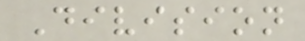Division
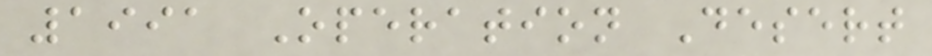1991 Operation Desert
